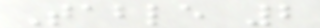Table 2
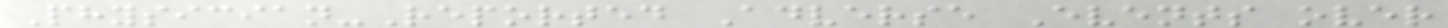Physician-Reported Adverse Events over
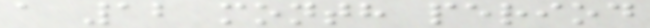a 12 month period
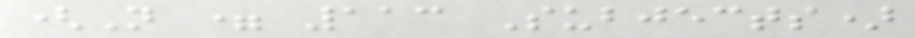(N = 113 Subjects)
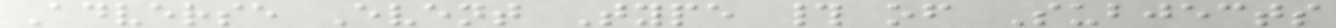Adverse Event Type # of Subjects
